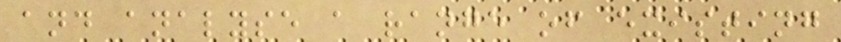and analyse a range of existing
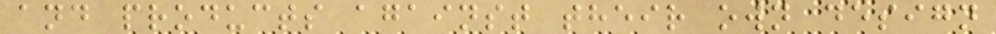and products against their own design
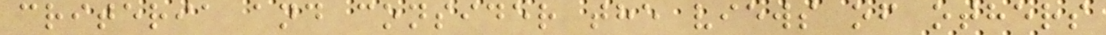criteria and consider the views of others
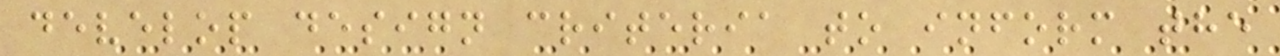develop design criteria to inform the
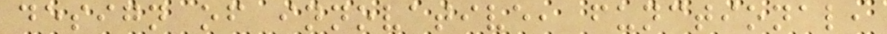design of innovative, functional,
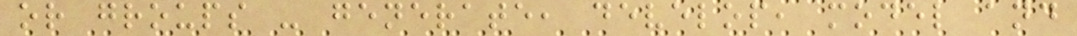or groups - generate, develop, model and
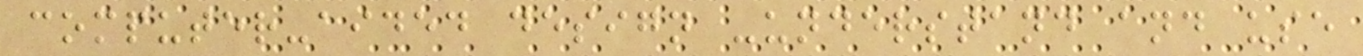computer-aided design -understand and use
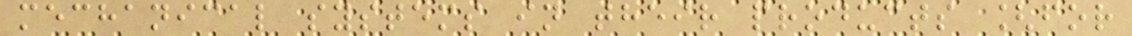mechanical systems in their products [for
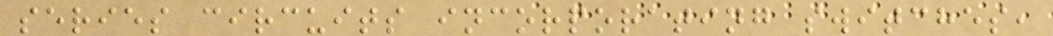series circuits incorporating switches,
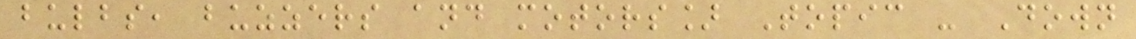bulbs, buzzers and motors] Topic - Down
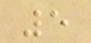5
